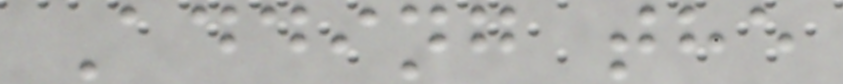Adding the
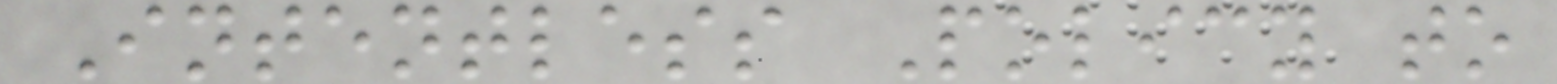Intentless Policy to
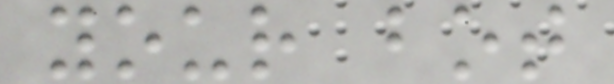your bot
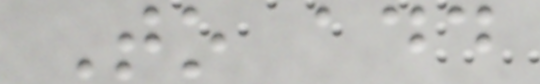To add
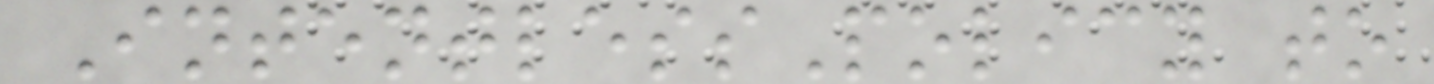IntentlessPolicy to
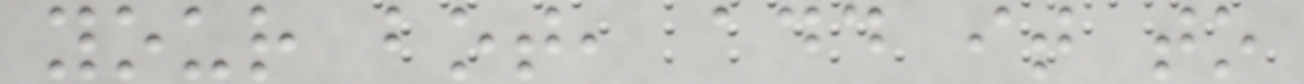your bot, add it to
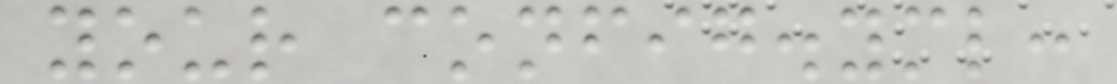your config.yml:
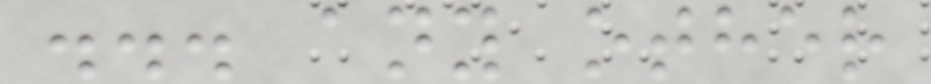... any other
